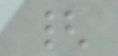{
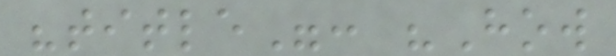"title": "How
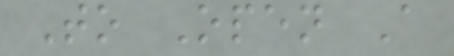To Open A
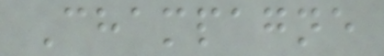Champagne
